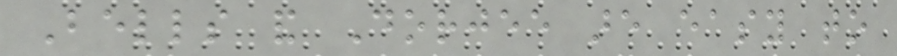Bells and Dorjee are easy to
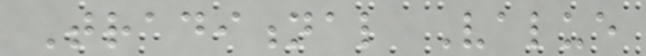Traditional Value
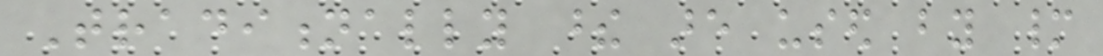Traditionally these are used by many
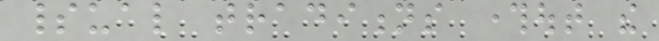spiritual traditions throughout the
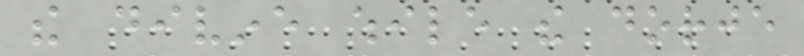the divine while the dorje
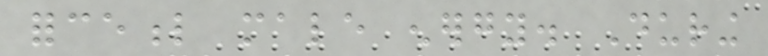forceful male energy. During
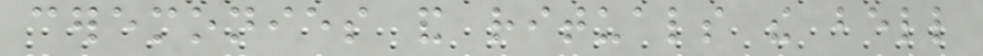ceremonies and rituals the bell
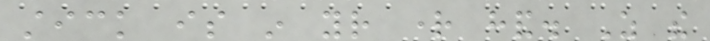stick is in your right hand. As the
